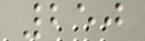250
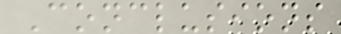Conclusions
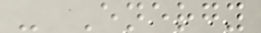- Energy
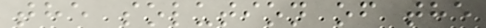the solution of the
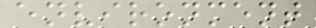environment
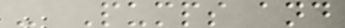- Pumps and
